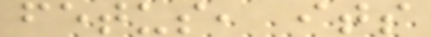fetus, its
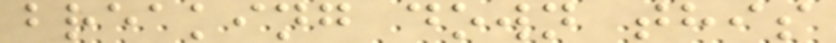breaking down this
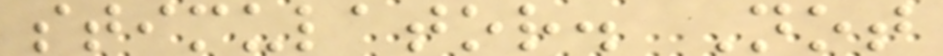stimulator. Not
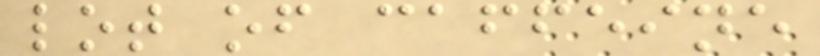lot of caffeine
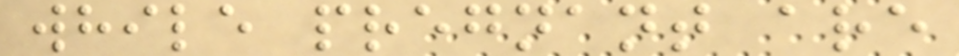while pregnant are
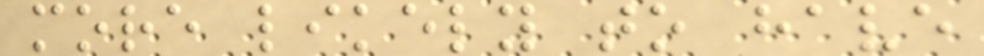more likely to have
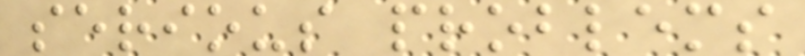serious problems
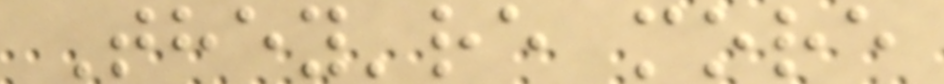They're more
